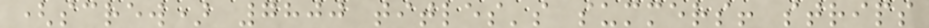(screw) 7800 titles's summers! strips
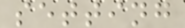setting
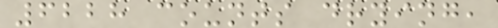6228 counts drying,
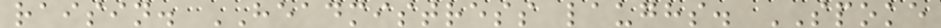raisin. HEADMISTRESS laughs. SPOKE
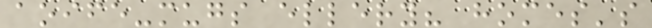aoife-mugs ellery? homes's
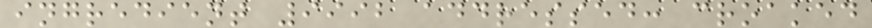ingredient 9992 addressed: croaked
